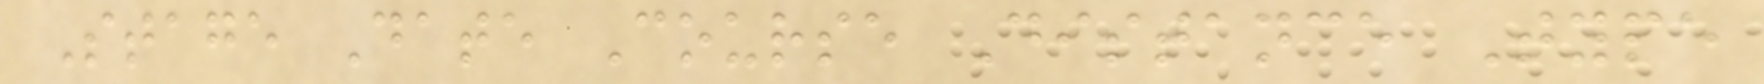Stage Date Course Distance Type
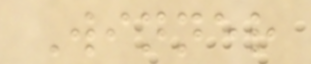Winner
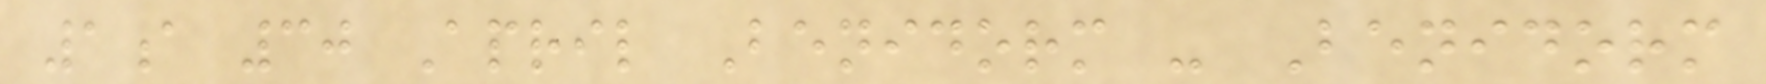1a 30 April Benidorm - Benidorm
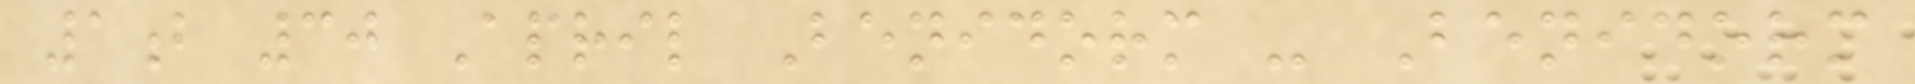1b 30 April Benidorm - Benidorm
